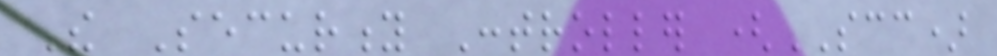The Security Controller (SCC)
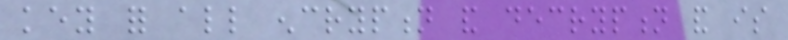key for all encryption and decryption and is
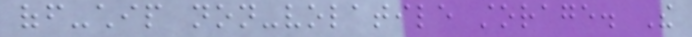off-chip non-volatile storage. The
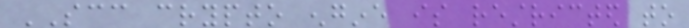SCC crypto engine is restricted to
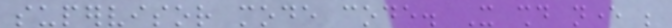supervisor mode code. It should never be
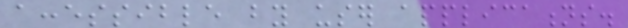accessible by user applications.
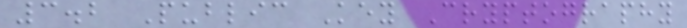3.2 Public Key Cryptography
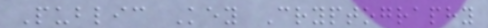Public Key Cryptography
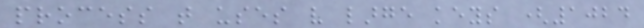process that uses very large keys (1024
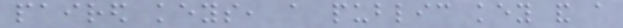paired keys, a public key and a
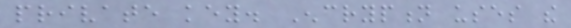private key. Encryption uses the
